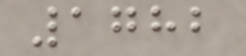1782
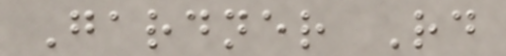Gardner Rd
